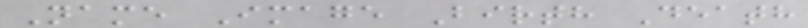Name Image Birth Death
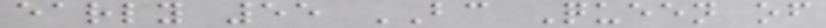early 55 BC Queen of
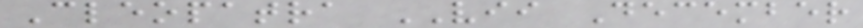Cleopatra VII December
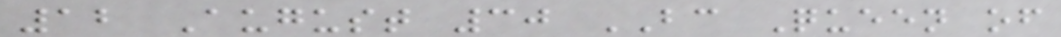12 August 30 BC Queen of
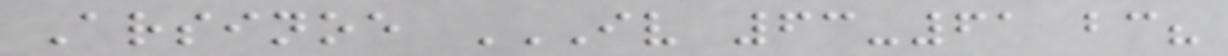Arsinoe IV 63-61 BC?
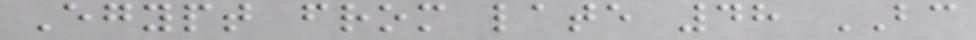Egypt from late 48 BC
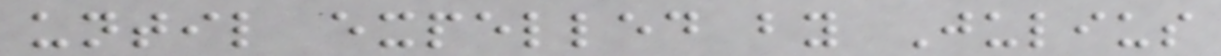until expelled by Julius
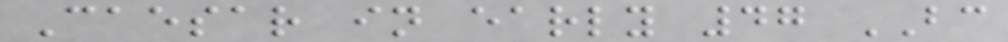Caesar in early 47 BC
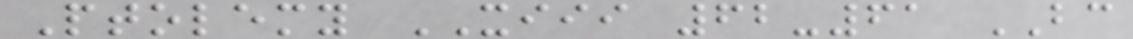Ptolemy XIII 62-61 BC
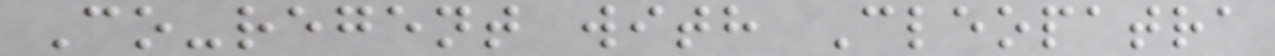Co-regent with Cleopatra
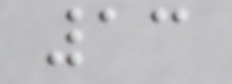13
